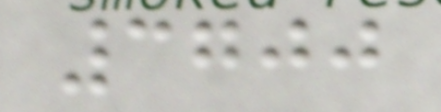3700
